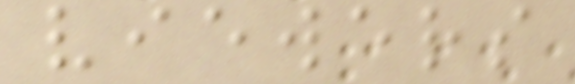viewers
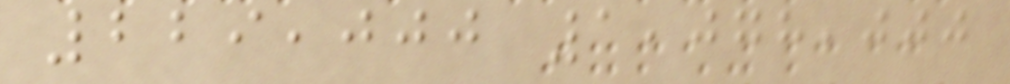229,000 1,078,000
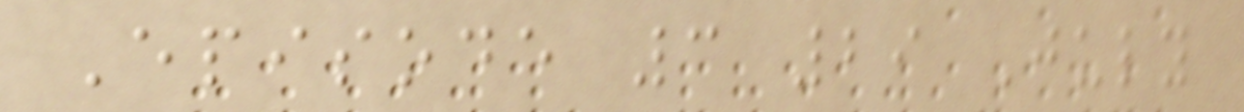Episode 3 29 July
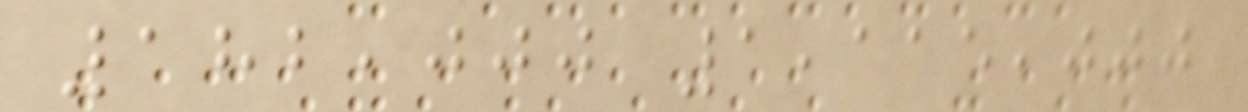182,000 1,115,000
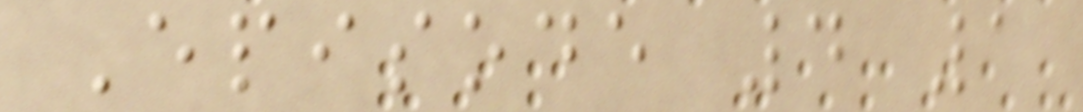Episode 4 1
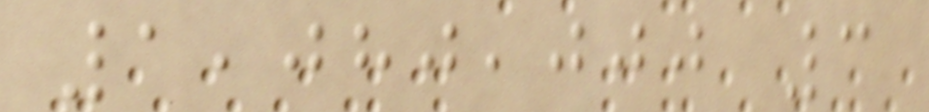1,080,000 3
